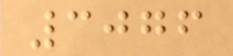3076
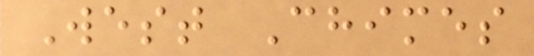West Chimes
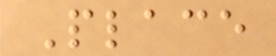Place
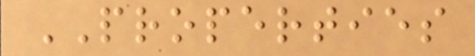PROPERTIES
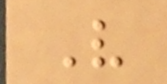V
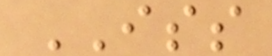ISS
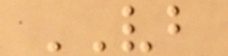VB
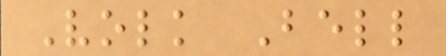Volk Bell
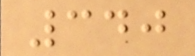340
